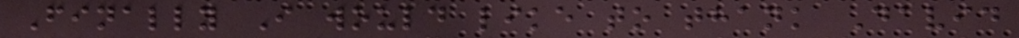Finally I would like to thank David
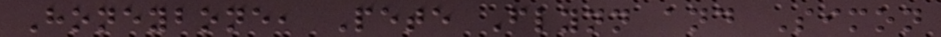Honeybone, Pete Flynn and Simon
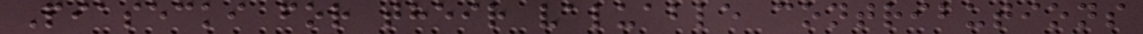Piasecki for their valuable contributions
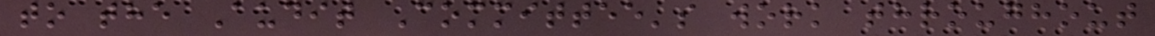to the Audit Committee's work throughout
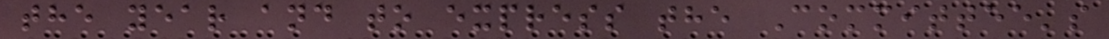the year and to express the Committee's
